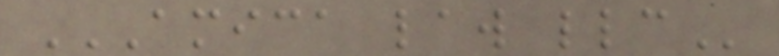AMICA LAW LLC
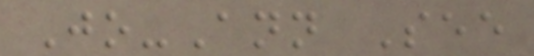Jo-Ann See
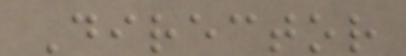Director
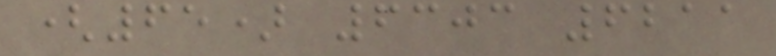(65) 6303 6211
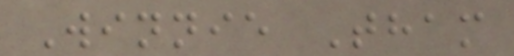Winnie Tham
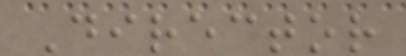Director
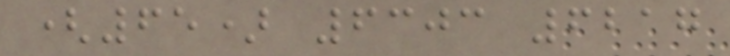(65) 6303 6217
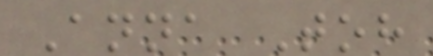Anna Toh
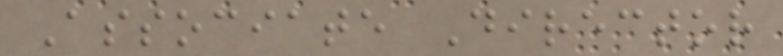Associate Director
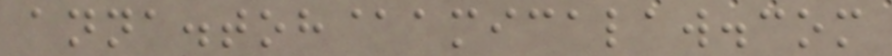anna.toh@amicalaw.com
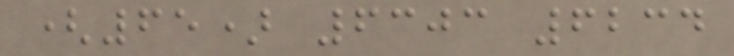(65) 6303 6234
